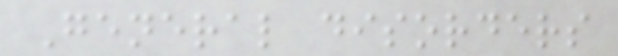General disorders
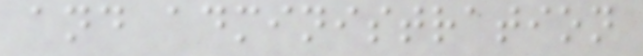and administration
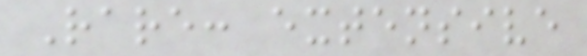Rare: extensive
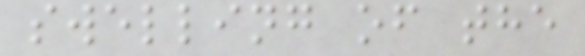swelling of the
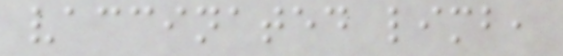vaccinated limb,
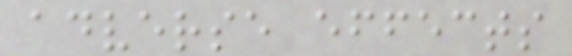adverse effects
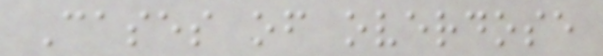Cases of overdose
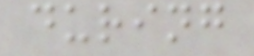during
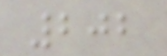202
